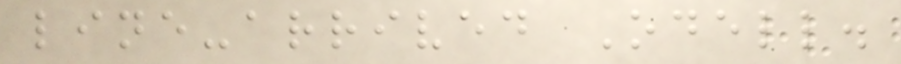line-arrived Odell.
